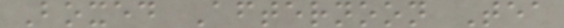Boxed Afternoon Tea
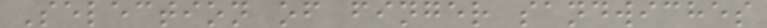Selection of finger sandwiches
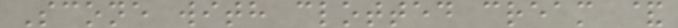Scone with clotted cream &
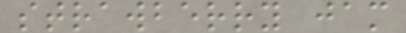strawberry jam
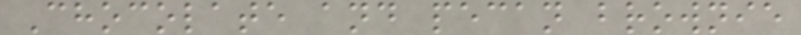Chocolate and pecan brownie
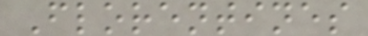Florentines
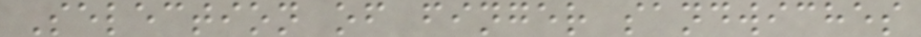Selection of finger sandwiches
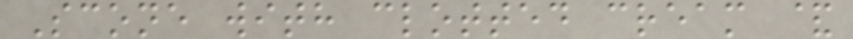Scone with clotted cream &
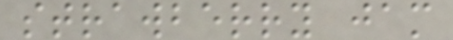strawberry jam
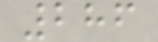286
